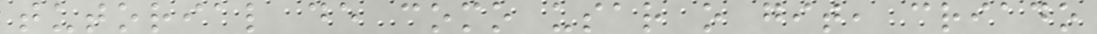tutorial de como usar o git, criado
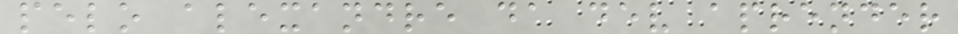pelo alexandre da dev aprender
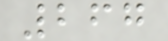267
